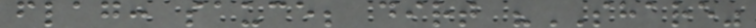flag: sauce; dirt "SHARE"
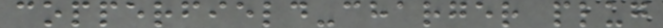copperfield-charger plug
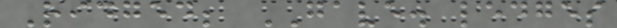Ridged; GAVE. ledges
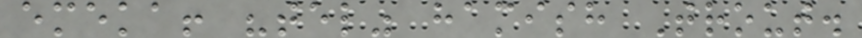emeka! "tel" hamish Trout.
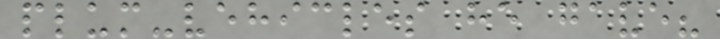plum-vehicles he gave?
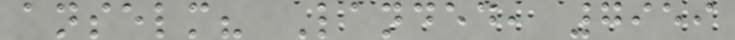anselm? Landed, 7959
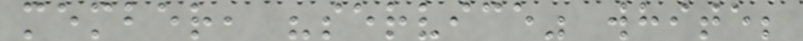member, "service" white;
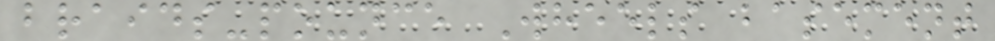braids-pounce Wheels basement
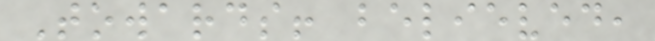Towards! believed,
